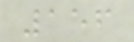156
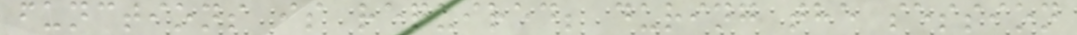functions is required; during the session
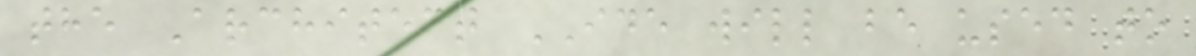the Architect IDE will be used to
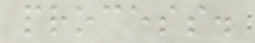process.
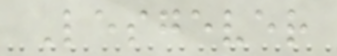Lesgever
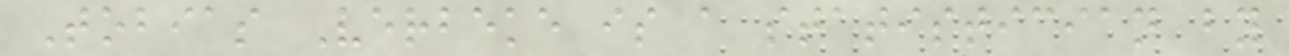Tobias Verbeke is a statistician by
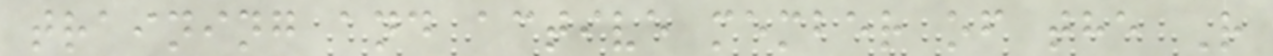training and active member of the R
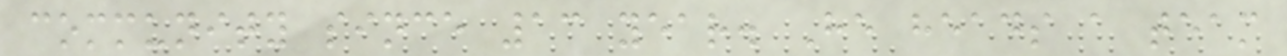community since 13 year. He heads a team
